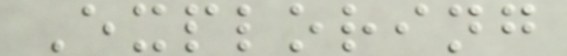Exploring
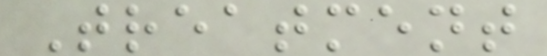Treatment
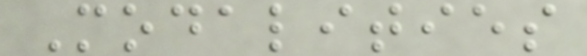Modalities
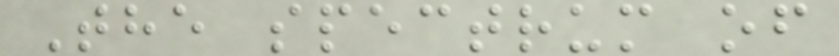The spectrum of
